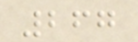267
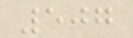507
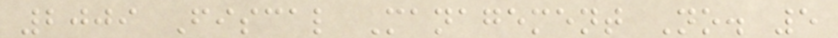2009 Fiscal Management No. 5
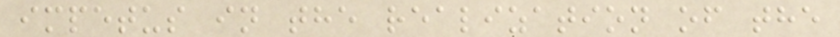impetus in the realization of the
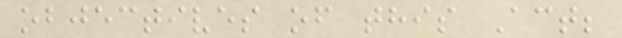objectives of this Act;
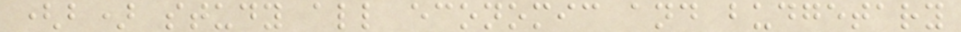(b) study all economic and budgetary
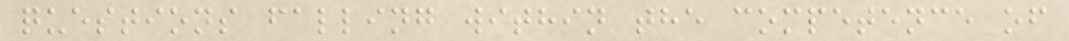questions falling within the competence of
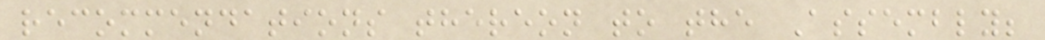recommendations thereon to the Assembly;
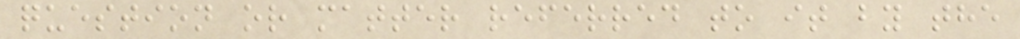question or matter referred to it by the
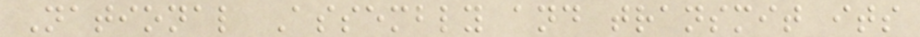National Assembly and transmit its
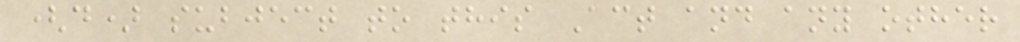(d) subject to this Act and any other
